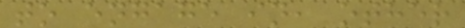to engage in, other
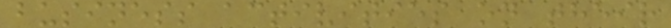business activities on their
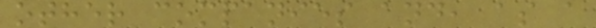other companies and, as a
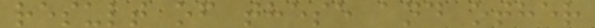result of these and other
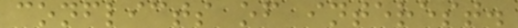conflicts of interest.
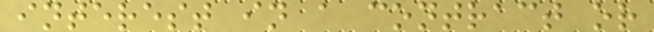interest in a contract or
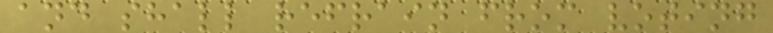and shall refrain from voting
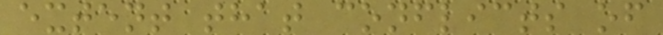extent that conflicts of
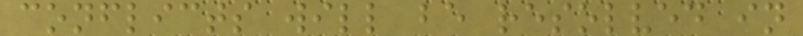conflicts will be resolved in
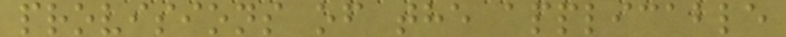provisions of the applicable
